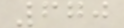670
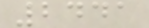2441
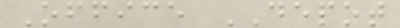Office DEPOT
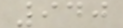940
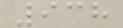938
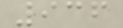936
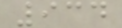934
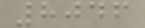8046
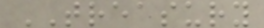TREASURY
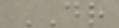DR
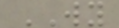WY
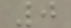0
